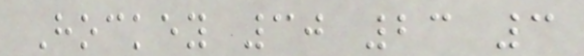Hockey 30 23 3
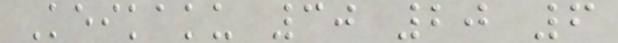Keikaku 30 20 6
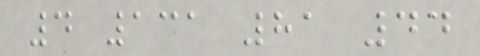4 131 81 44
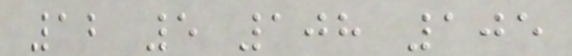12 5 108 105
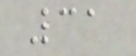31
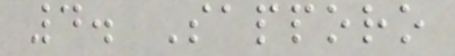4. Sapporo
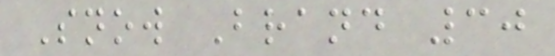Snow Brand 30
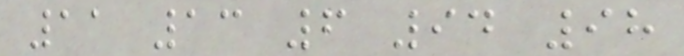11 13 6 94 98
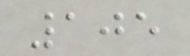105
